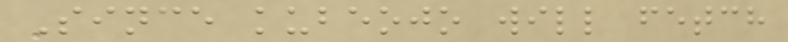Since kubeojo will fetch
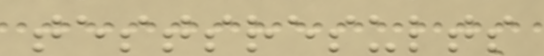testsresults
